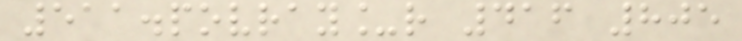511.povray_r 416 805
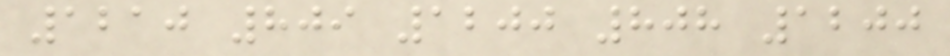1210 809 1200 808 1200
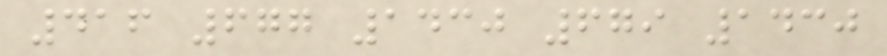416 677 1430 679 1430
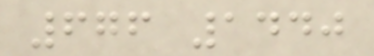676 1440
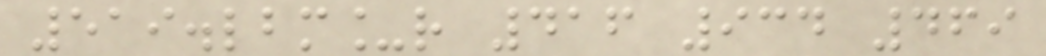519.lbm_r 416 934 469
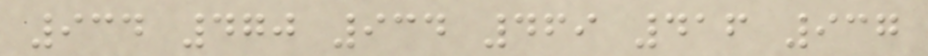934 470 934 469 416 937
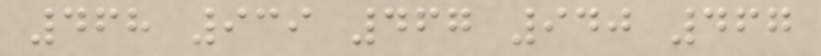468 939 467 940 467
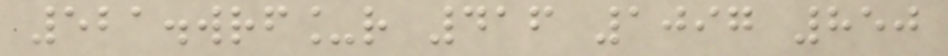521.wrf_r 416 1097 850
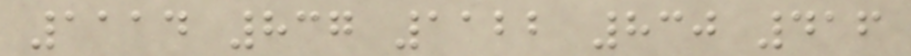1114 837 1122 830 416
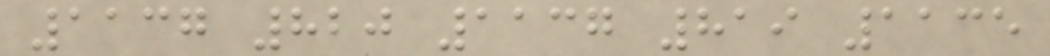1137 820 1137 819 1135
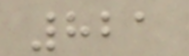821
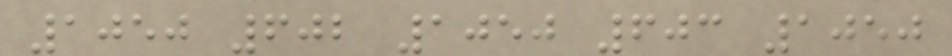1050 602 1050 603 1050
